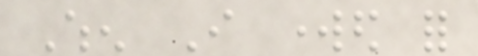When I worked for
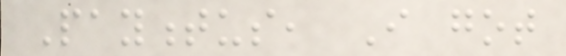Paymentus, I got
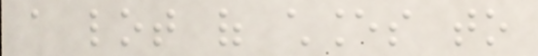a lot of chances to
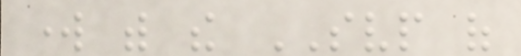work with the SVP of
